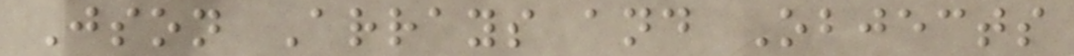Json Arrays and Objects
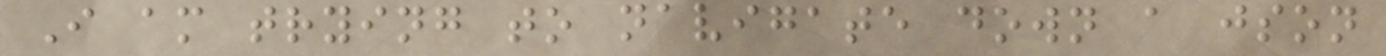I am trying to navigate down a json
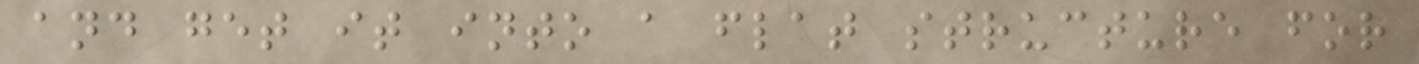and get it into a flat structure for
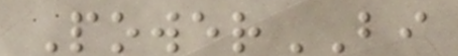PowerBI
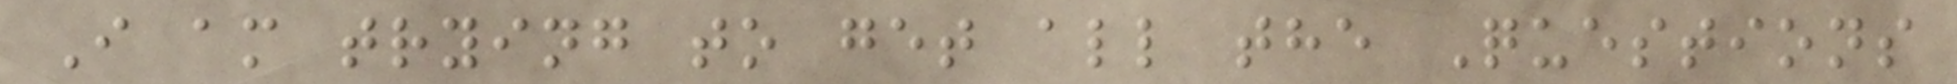I am trying to get all the Questions
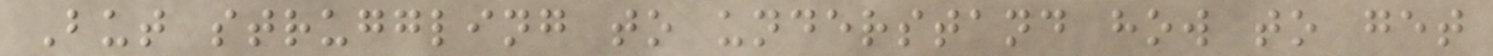But struggling to understand how to get
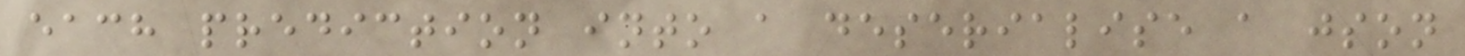each prediction into a deserialise a json
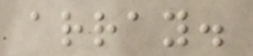array.
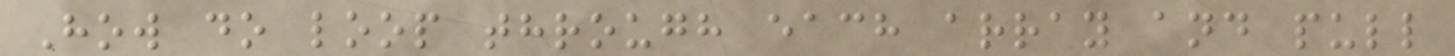How do loop through each array and pull
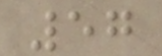57
